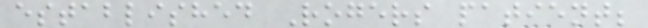established Rogers patient;
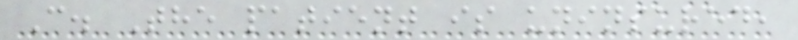C. The patient is uninsured,
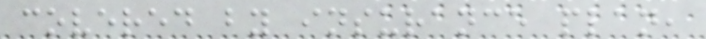covered by insurance plan,
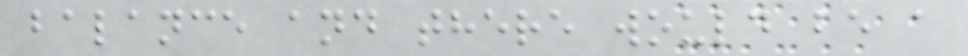balance and there would be a
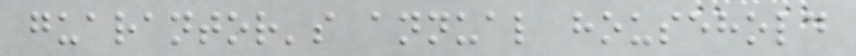guarantor's annual household
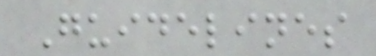Guidelines
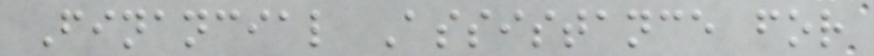Financial Assistance for
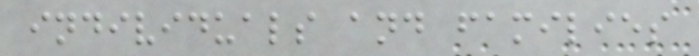individuals and families
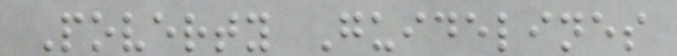Poverty Guidelines
